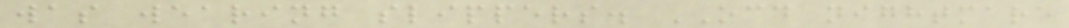was wearing slippers. OCD nightmare
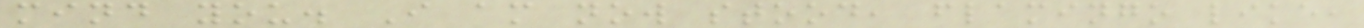mind you. I am now stood, flamingo like,
